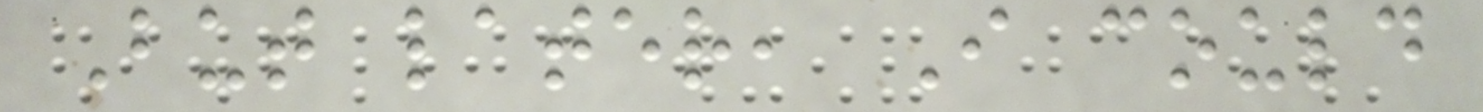But later, I could
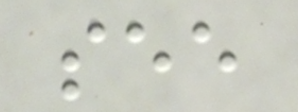see
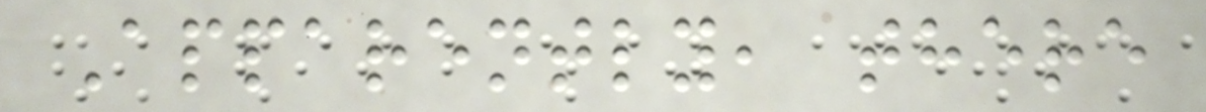Apparently, there
